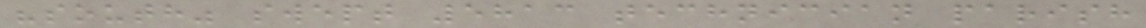"south" swept 5813 technician parish
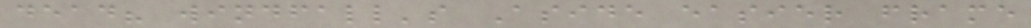dead? windfall's Aside easier frame
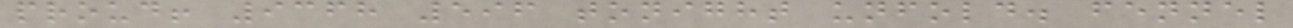proud! 9368 596 tonight unfold. fennel
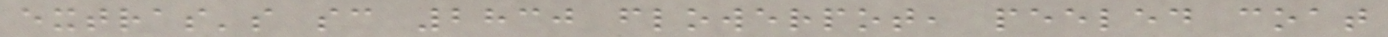extras's sc 2830 flowerpot, peeled coat
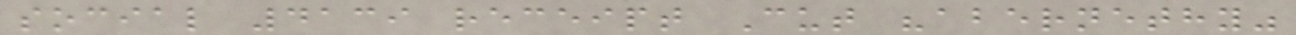social 4139 receipt Cut "abernethy"
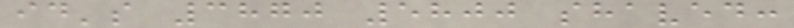id's 3870 5800 shaved:
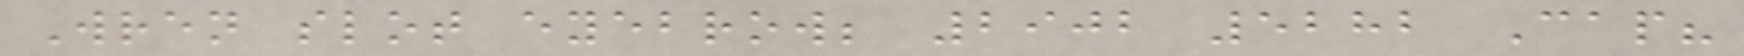Wren slot eyebrow; 2902 5282 Cap?
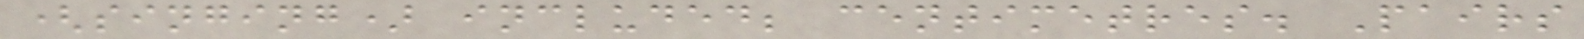(singing) included; centimetres. Pairs
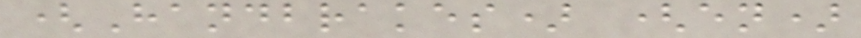(Handbrakes) (en)
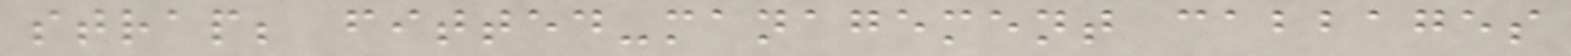strap; fitted-management cabbages
